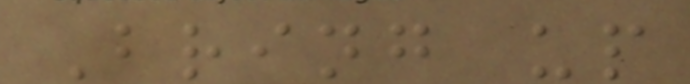Bring up
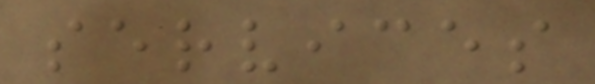services
